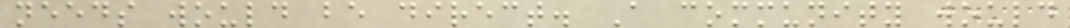needs would be direct. A community would
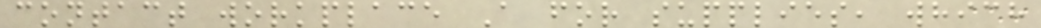contact workplace A for supplies, which
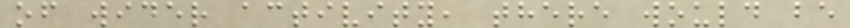of wider activity, there would be
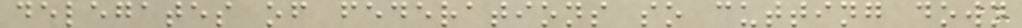delegates of federations so cutting down
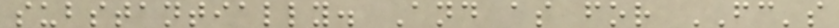substantially. And as for FC's
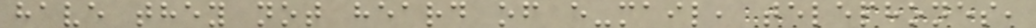have they not heard of e-mail, telephones,
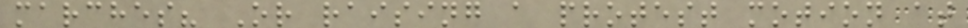marches? Or raising a protest motion at
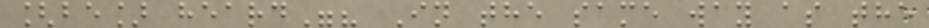[be] heard"? In the same way as the
